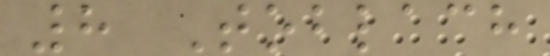8 Toblach
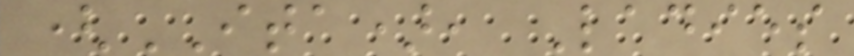(ITA), Ladies
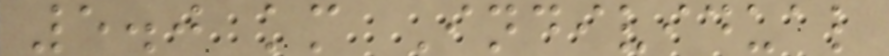5.0 km Individual
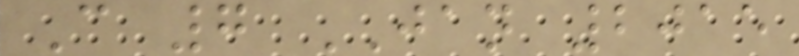C 7 JAN 2015
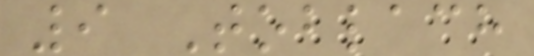9 Toblach
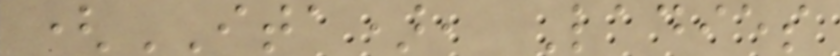(ITA), Ladies
